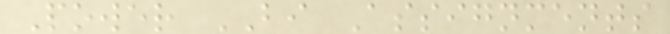Power BI Assignments
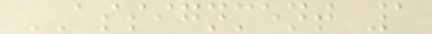ASSIGNMENT 1
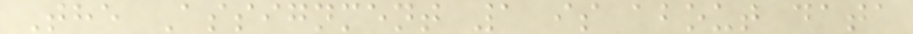The Assignment 1 is about data
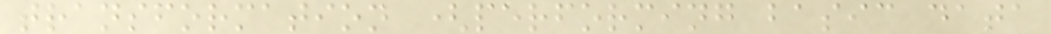transformation (performing basic data
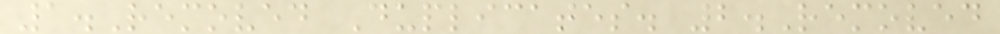1.Removed Duplicates. 2.Removed
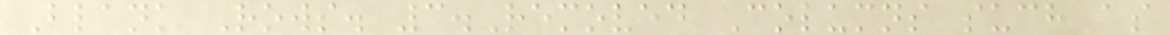Blank Rows. 3.Removed Columns such as
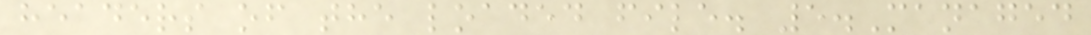headers of the loaded file. 5.Managed
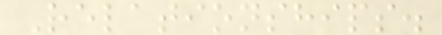Relationships.
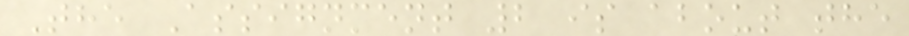The Assignment 2 is about the
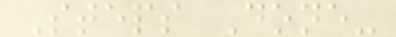Steps Done-
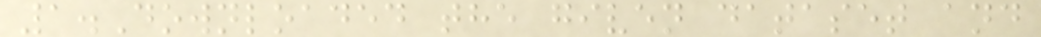1.Downloaded the given dataset and
